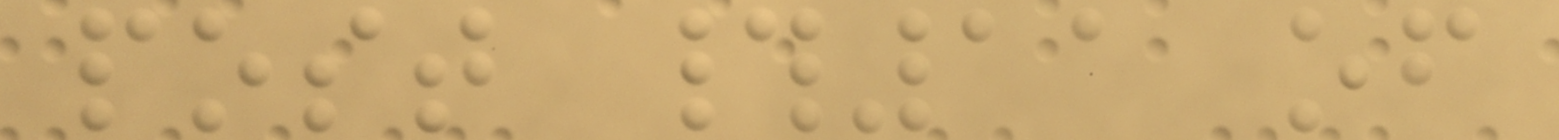post #11 of
